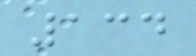134
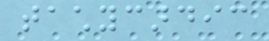tachycardic
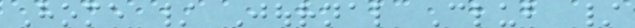Home / Journal Club /
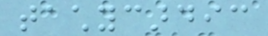tachycardic
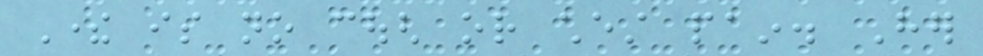There is no cough or chest pain. Her
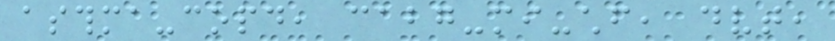asthma-copd, cabg-mi-chf, dvt,
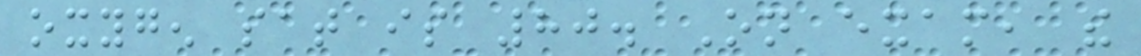oxygen sat is 80. On exam, the
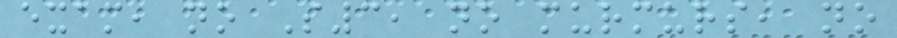exam, no S3, no murmurs, no
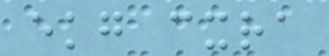ekg cxra
